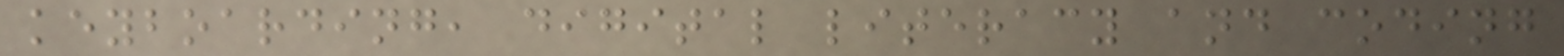keyboarding, digital literacy and coding
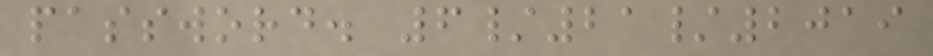password. 6/21/2019
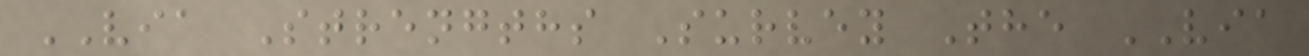VIA Strengths Survey The VIA
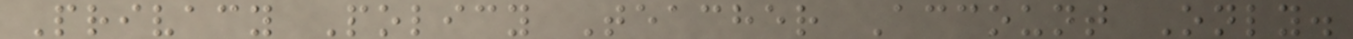Privacy Policy Teacher Account Only.
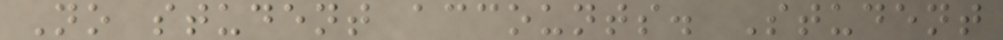No student accounts. Student
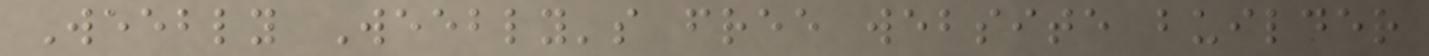Weebly Weebly's free website builder
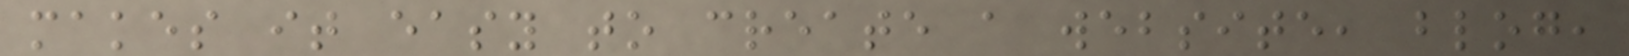makes it easy to create a website, blog,
